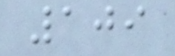109
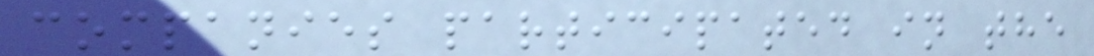companies participated in the
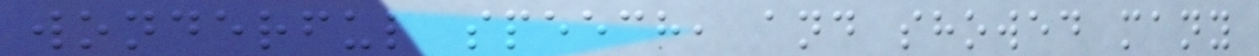wonderful speech, and showed many
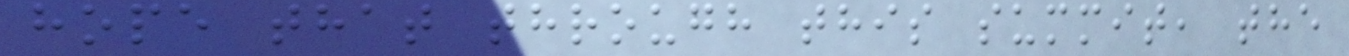hope that through this summit, the
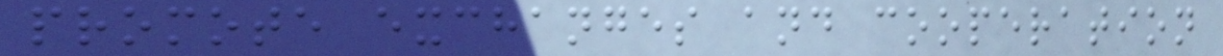promote exchanges and cooperation
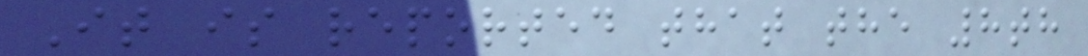It is reported that the 8th
